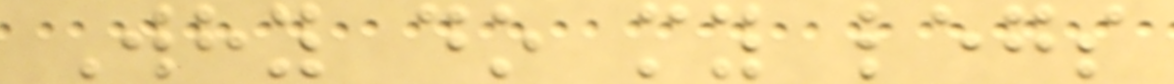Why do my legs
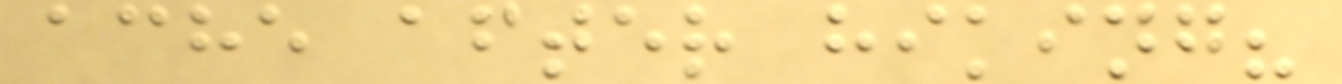ache after hiking?
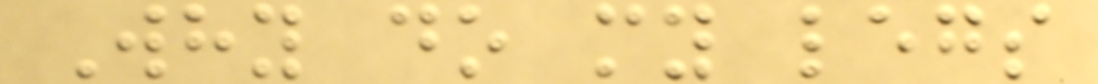Why do my legs
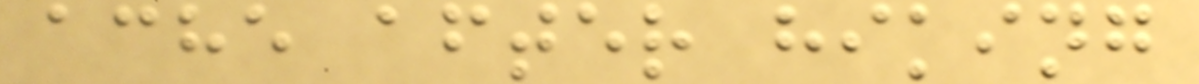ache after hiking
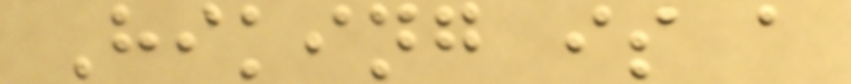Hiking is a
